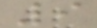9
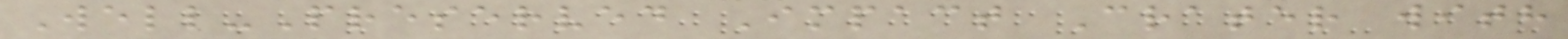Well-Preserved Impact Crater with
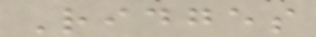Ridges
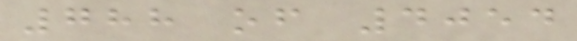788 of 4054
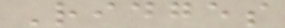Ridges
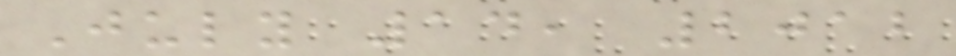July 14, 2012
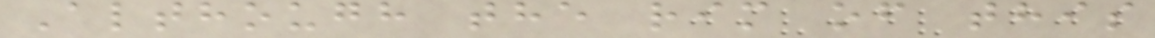Although the rim of this
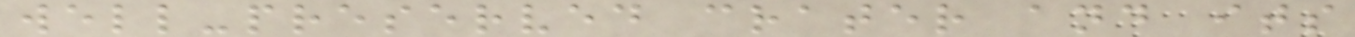well-preserved crater and its
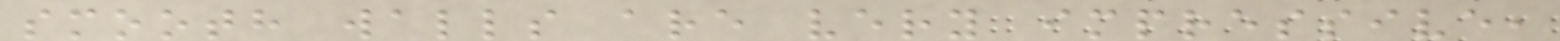smooth walls are very impressive,
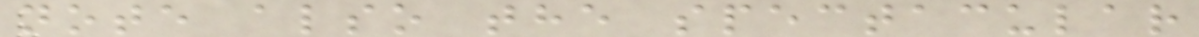note also the spectacular
